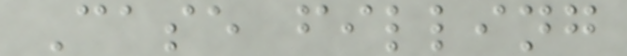Case filling
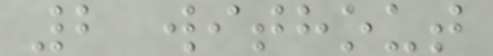2 without
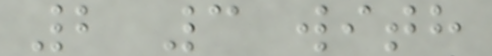2 3 with
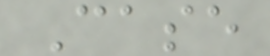Case
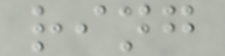ring
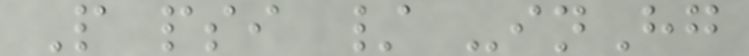P psi / -inHg
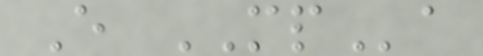E MPa
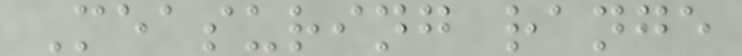Measuring range
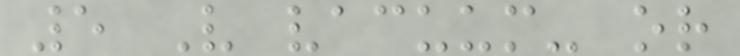5 V vacuum- or
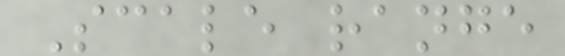Scale range
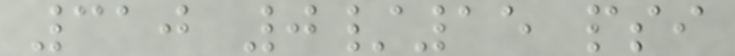310 0/15 psi
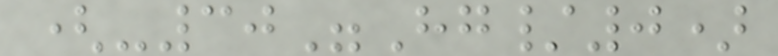(-30"Hg/0)
